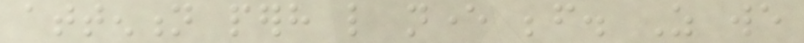attention perhaps like never before. As we
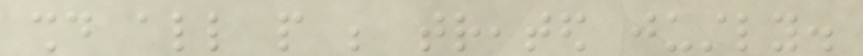should all people be treated justly.
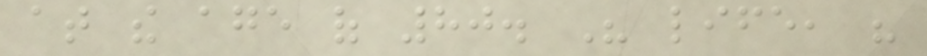at the age of 80. His life, his
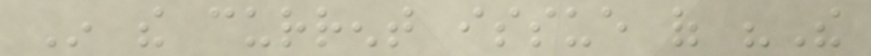In the current issue of "The
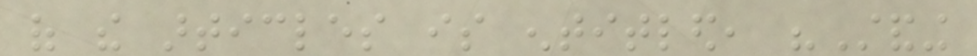of the articles is entitled, "Standing
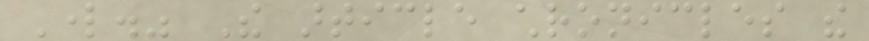Lord." The article chronicles the
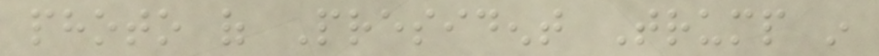photo of President Trump in
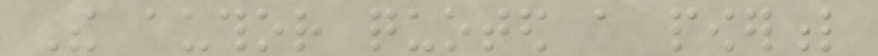The author quoted a powerful
